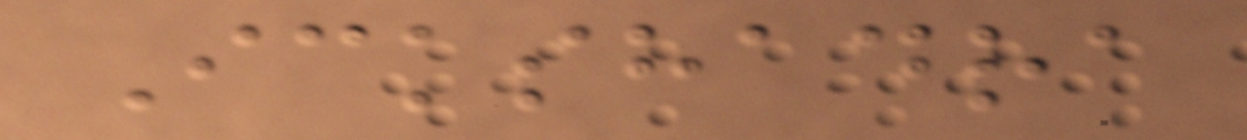Ickshadra
